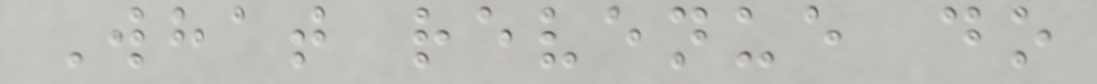What revenue do
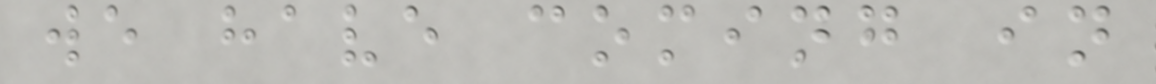we have coming in
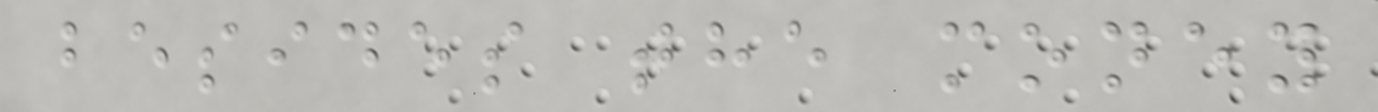besides the money
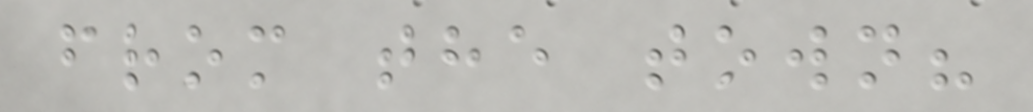from the town?
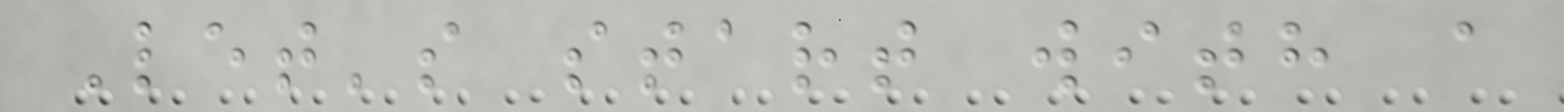Let's start with a
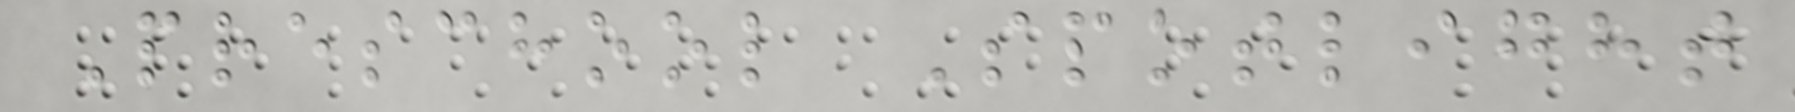Preschool Spotlight
